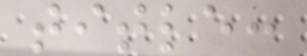title:
